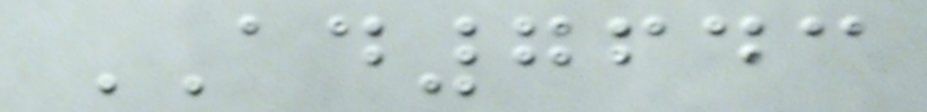AD7643
